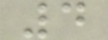4
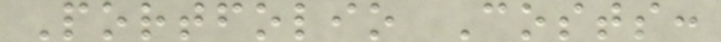Portfolio Costs:
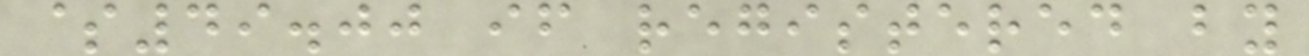$49.00 if registered by
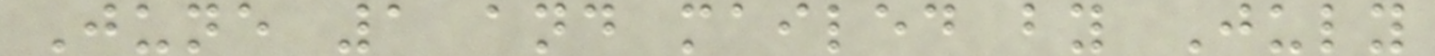June 1 and mailed by July
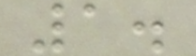1.
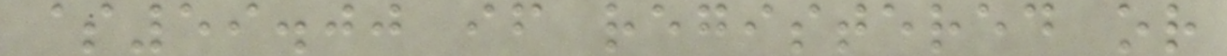$59.00 if registered or
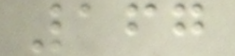167
